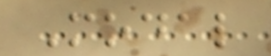Modal
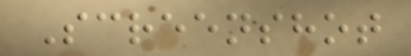Screenshot
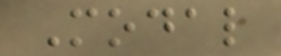Modal
